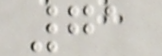71
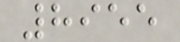8955
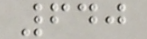640
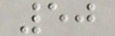50
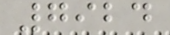7924
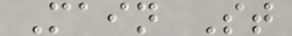Main St
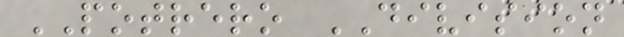POTRERO DIVISION
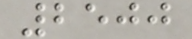2500
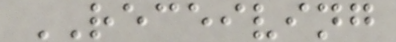RECEIVING
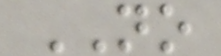NO
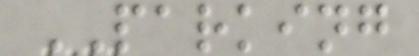PARKING
